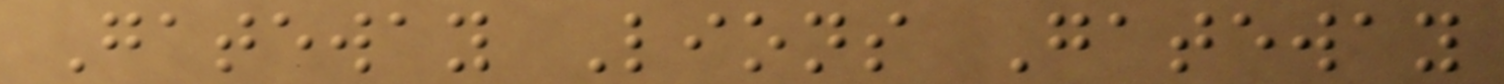Gateway Lions Gateway
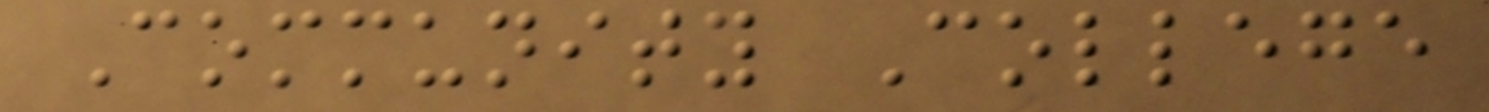Community College
